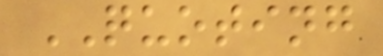QUOTING
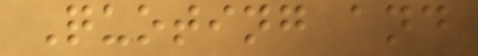Quoting and
